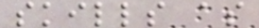skills as
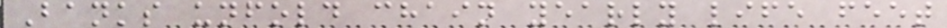Banks unfold chain yearly life feet
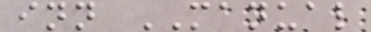inn MANUAL
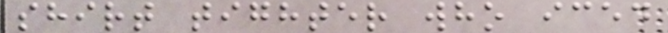shirt tighter who iced
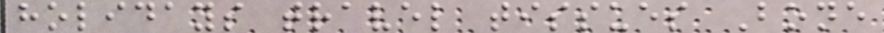holidays travel tissues Bone
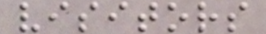visitors
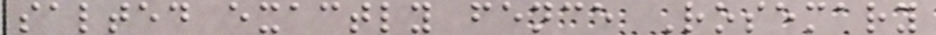salted exactly fence Rosemary
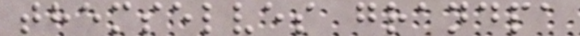themselves grandpa
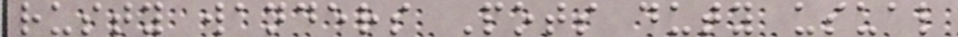rusty wanders Pots duty usual
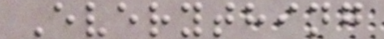Everything
